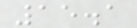15.1
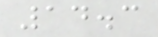14.3
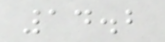14.2
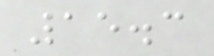15.3
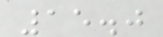15.0
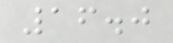16.0
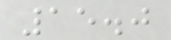15.0
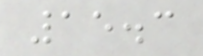15.3
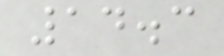14.3
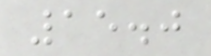15.0
